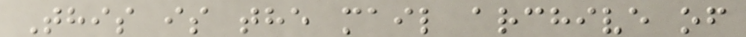This is the mail archive of
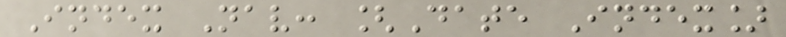Index Nav: [Date Index]
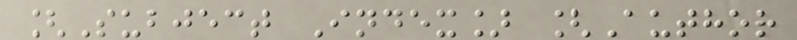[Subject Index] [Author
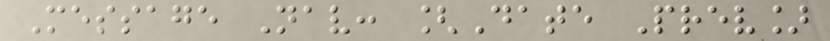Message Nav: [Date Prev]
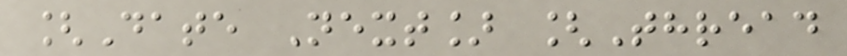[Date Next] [Thread
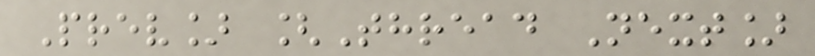Prev] [Thread Next]
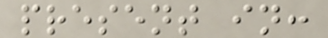present in:
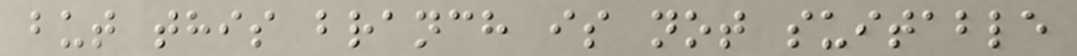but this branch is not suitable
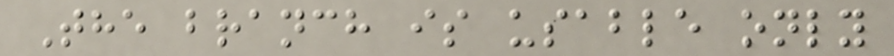The branch is usable only
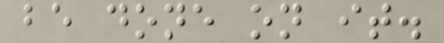be done on it.
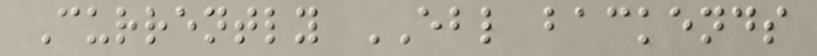Currently EBL backends
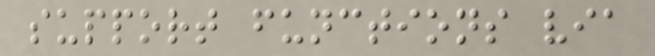support functions via
